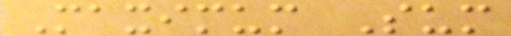Maximum Sum
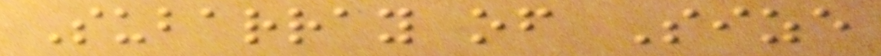Subarray of Size
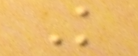K
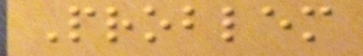Problem
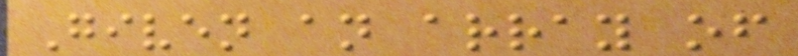Given an array of
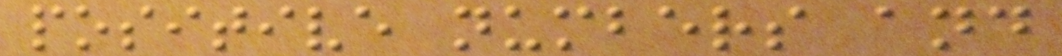positive numbers and
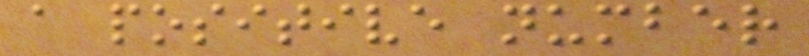a positive number
